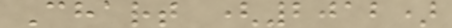Chart (2012)
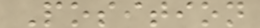Position
